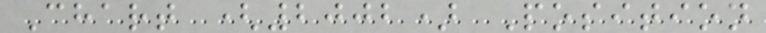Chart (2002) Position
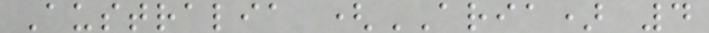Australia (ARIA) 4
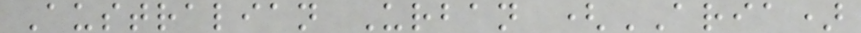Australian Urban (ARIA)
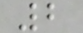2
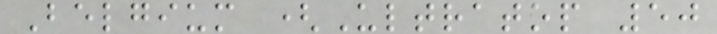Belgium (Ultratop 50
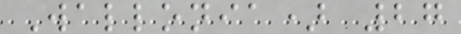Wallonia) 27
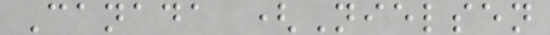Canada (Nielsen
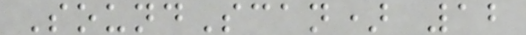SoundScan) 12
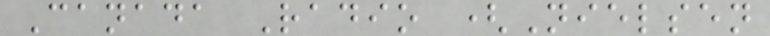Canada Radio (Nielsen
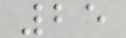25
